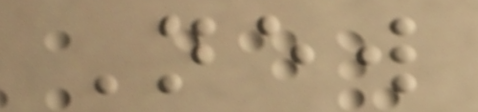New
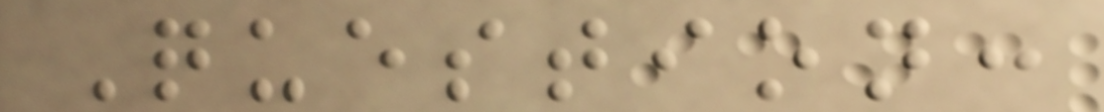Question:
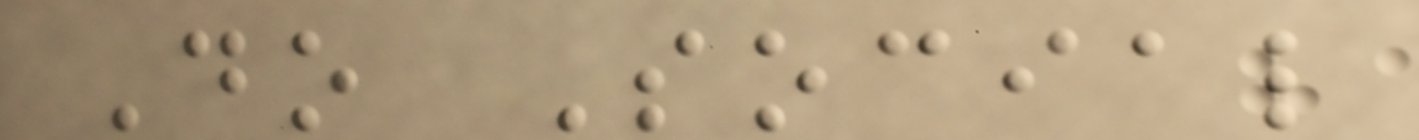Do Social
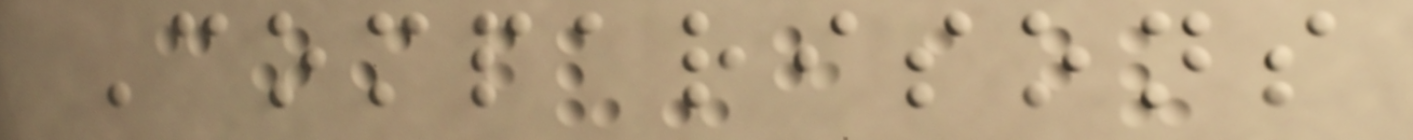Comparisons
